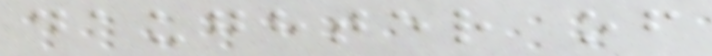daughter of
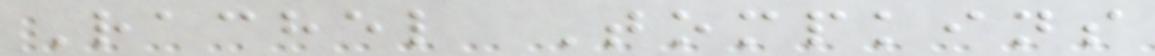Rachel Tompkins
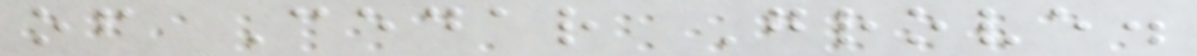of Cedar Grove.
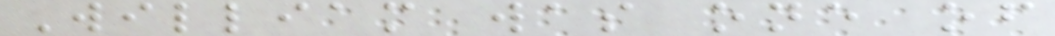William was one of
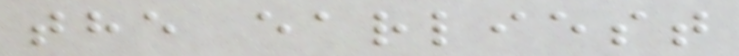the earliest
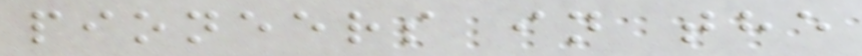pioneers in the
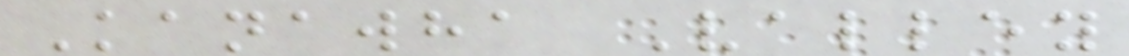Kanawha Valley
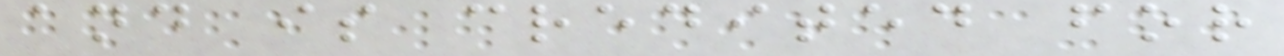and is credited for
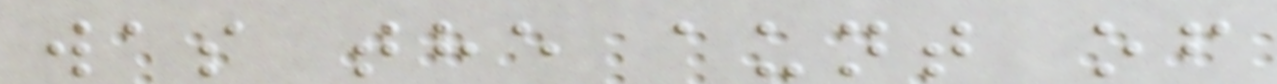was the aunt of
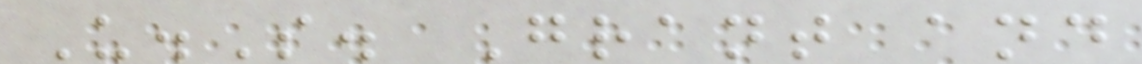U.S. Grant and
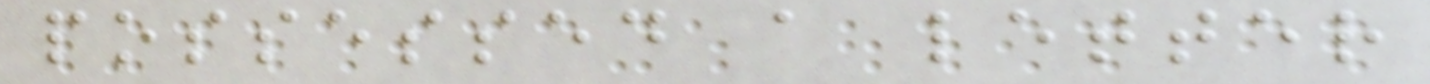possessed a letter
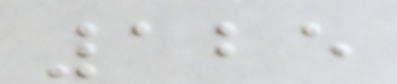125
